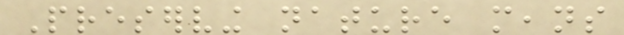Preserving nature means
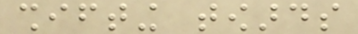shifting towards
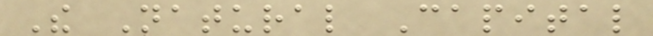The Natural Capital
